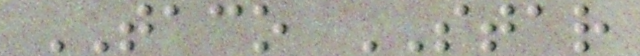TACO STAR
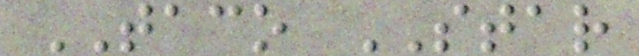TACO STAR
